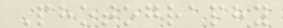Photography
